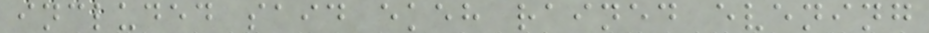included said ekeh rained evening
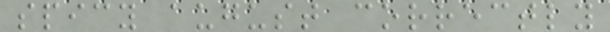spicy august correctly
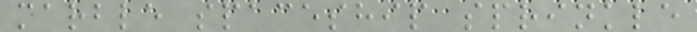marble spaceship sprinkle
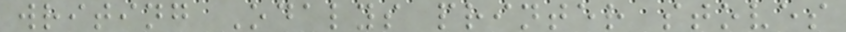writing Odalys printer stoves
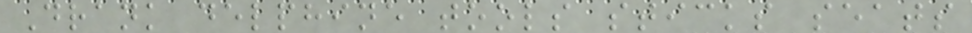Drank delphine tools sticks seats
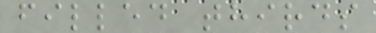filled thirds
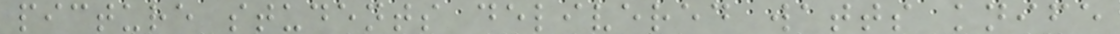picture students delivered watts knife
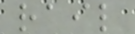rail
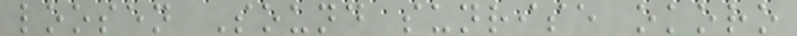loosen Sound sunrise okoro
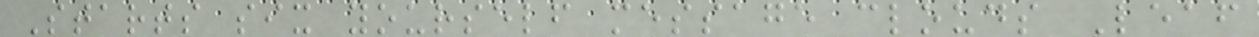Starts six yourself message clouds Leaf
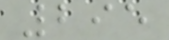295
